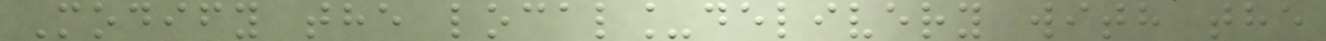Modify the local_delivery with the
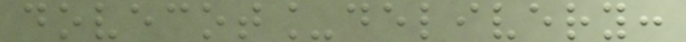dovecot_delivery:
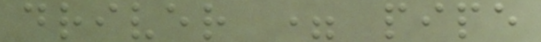driver = pipe
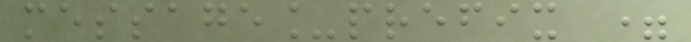message_prefix =
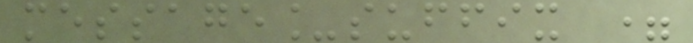message_suffix =
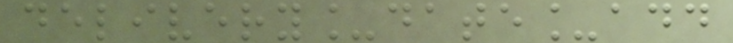delivery_date_add
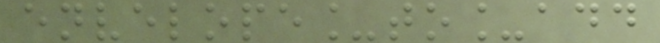envelope_to_add
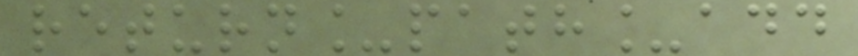return_path_add
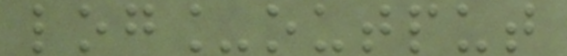log_output
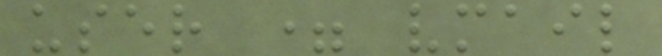user = vmail
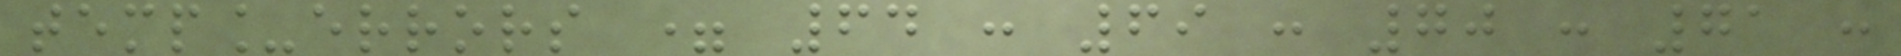temp_errors = 64 : 69 : 70 : 71 :
